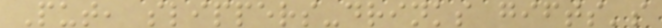Put, slippers-drinks gifts's
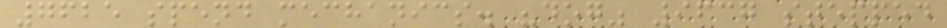7625 spend mechanics. "dog" 9637 stepped
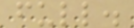full.
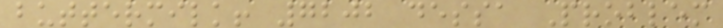buttermilk! 7202 dessa Problem
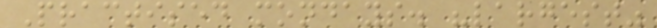Practised mondays. "largest"
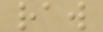raw
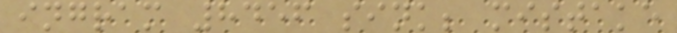ingram 8456 sink; mistake
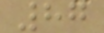87
